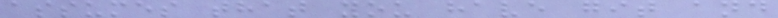assumes that you have git and
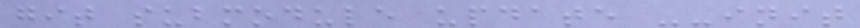git submodule update --init
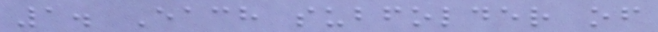1. Each subfolder of
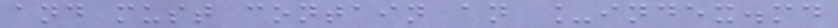and must contain an _index.md
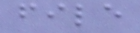file
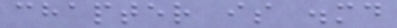chapter is .md
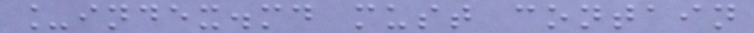_index.md must contain
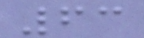63
